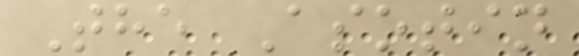The Asotin
